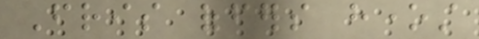Fris offers honest
